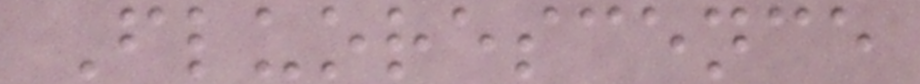Fluorescence
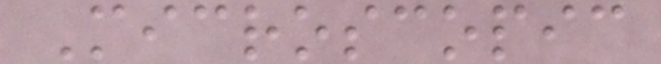Microscopic
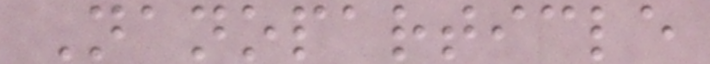Nanoparticle
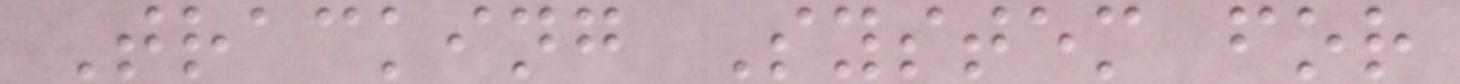Tracking System for
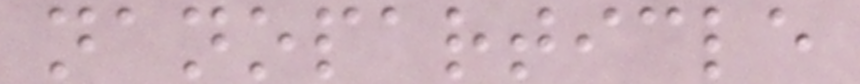nanoparticle
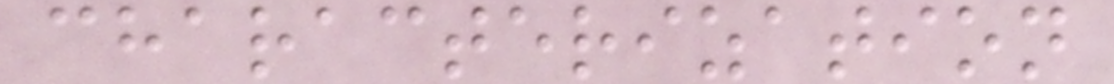characterization
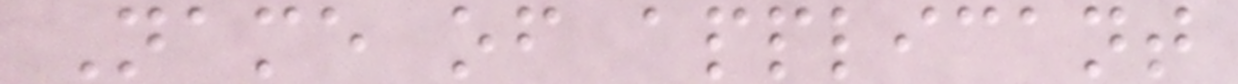Name of applicant
